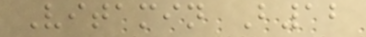Vitamin B12
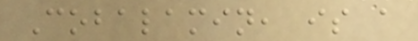Cobalamin, is a
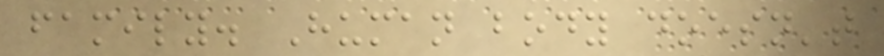family. Human body doesn't
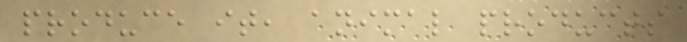produce it, animal products
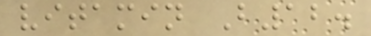vitamin B12.
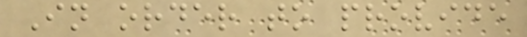In order to provide
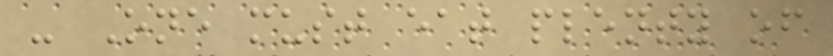- One must eat plenty of
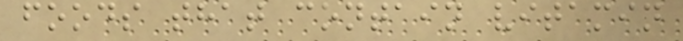foods that contain vitamin
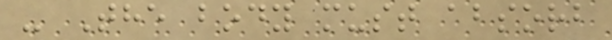- The body must absorb
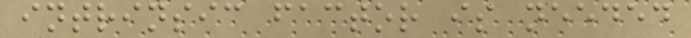intrinsic factor is needed
